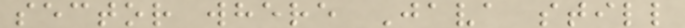sector where Java still
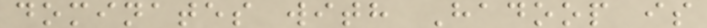dominates with Hadoop is
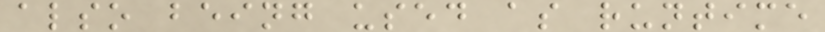also being used as runtime
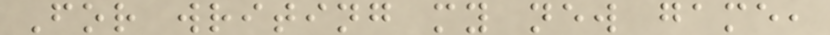For writing my new game,
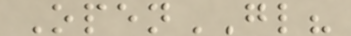OpenGL?
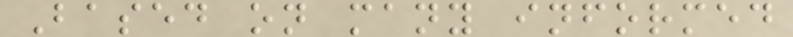Based on many informed
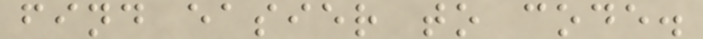find easier to code.
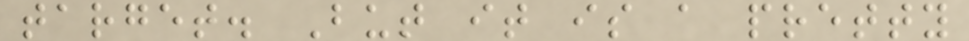target. But it is a pretty
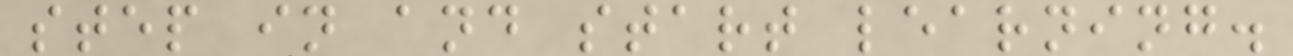step in and start learning.
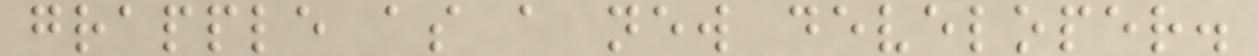grapple as a new developer.
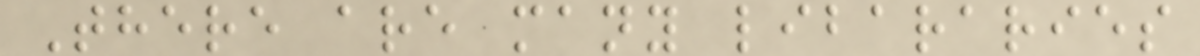There are many libararies
